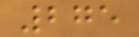275
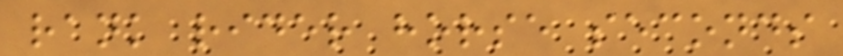rank rider horse seconds
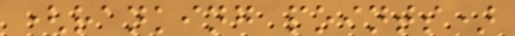(ranking points)
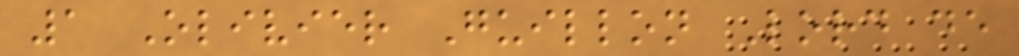1 Olivier Guillon Lord de
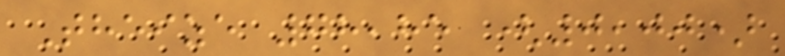Theize 78,85 (0,00)
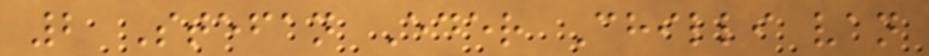2 Stefan Eder Chilli van
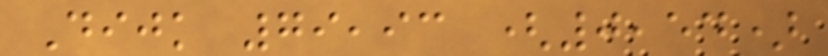Dijk 79,93 (0,54)
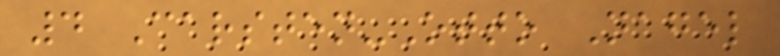4 Carsten-Otto Nagel
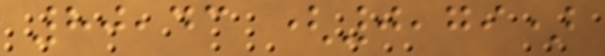80,43 (0,79)
